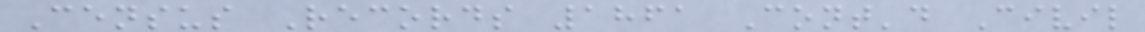Census Records 1861 Cont'd Civil
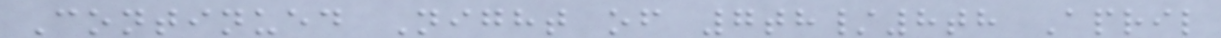Continued Night of 7th/8th April
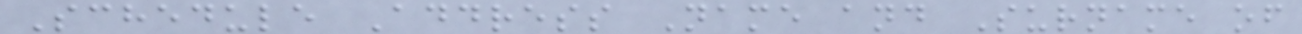Schedule Address Name and Surname of
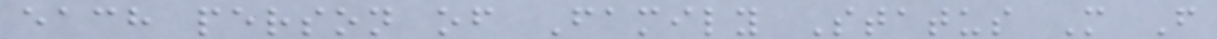each person of Family Status M F
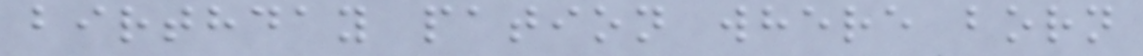birthday pation where born
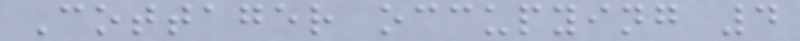Cottager occupying 4
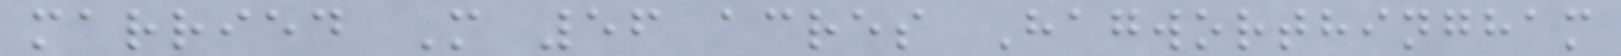married M 56 acres Hagworthingham
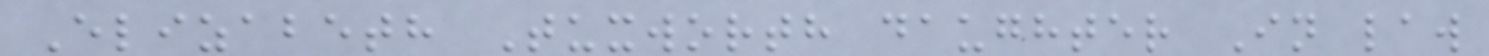Elizabeth Tuxworth daughter In law
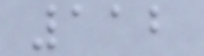112
